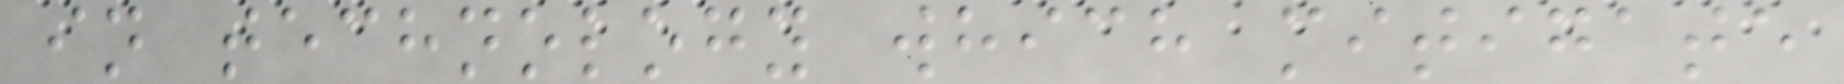in technology which mitigate
